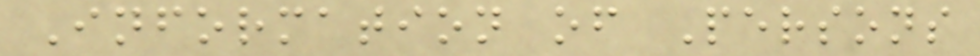Information of Persons
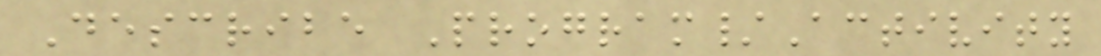Describe Program/Activity
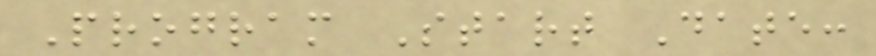Program Start Date:
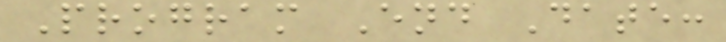Program End Date:
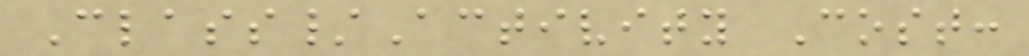Class/Activity Cost:
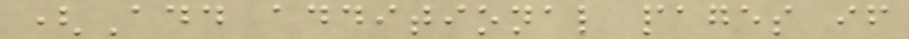(Add additional pages if
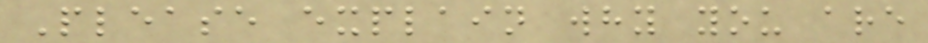Please explain why you are
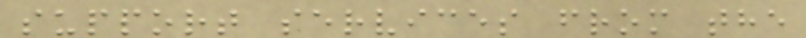support services from the
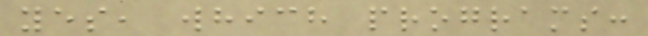yes, which programs:
